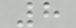8
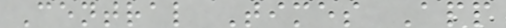Central Times App
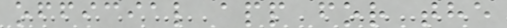official app for the
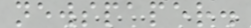newspaper.
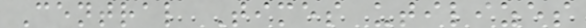Central Times utilizes
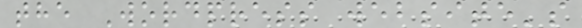the Wordpress website's
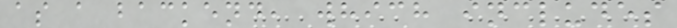as a backend, which includes
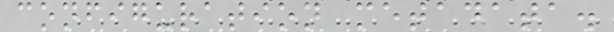configuration metadata.
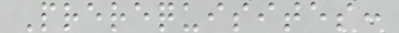Prerequisites:
